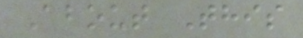About This
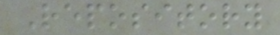Repository
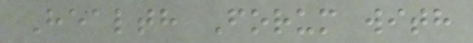Health Forum with
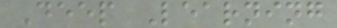Deep Learning
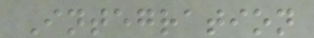Integration
